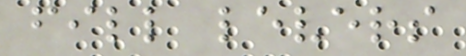fill levers
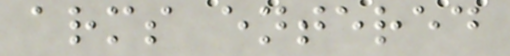arms entered
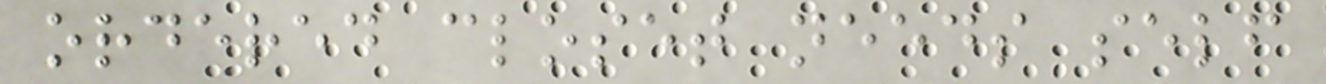ordered closet needs self
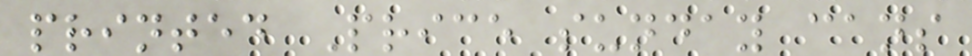printed Price sunday cans
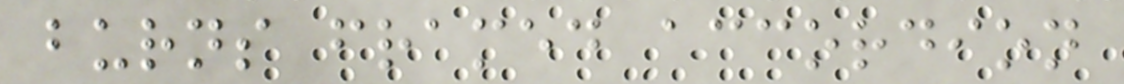burns framed accordion
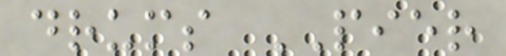drums PIER
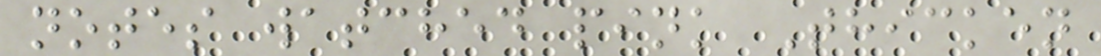notes watched pink Thicken
